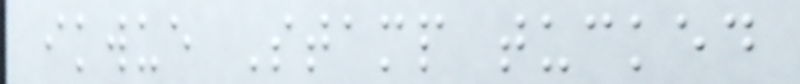ikwue Stamp tucked
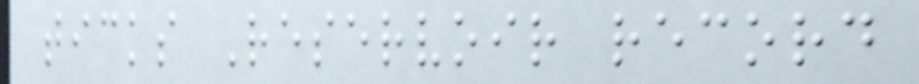ticks Reservoir record
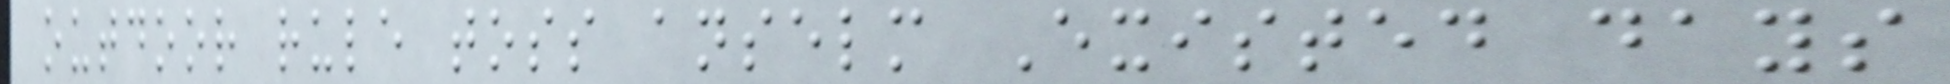outdoor rule toss anselm Existed days
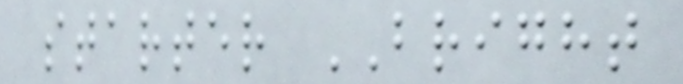starter BRIGHT
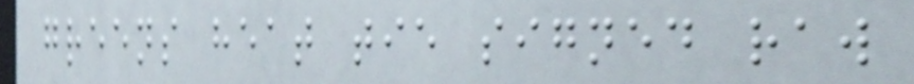greens heat tie signed raw
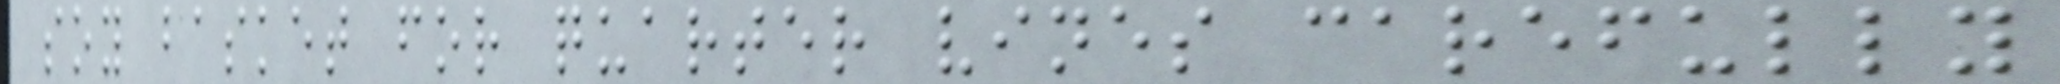soy basket for quarter vines carefully
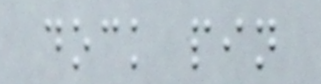dock pin
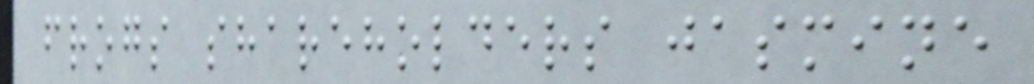frogs shareholders jasmine
